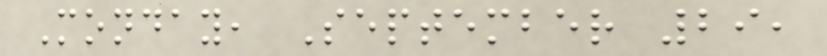Monday, September 29,
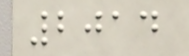2014
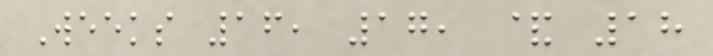Weeks 16, 17, & 18
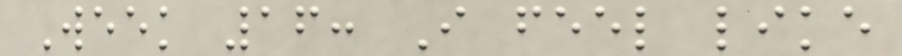Week 16: I feel like
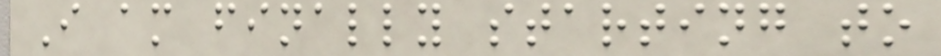I am finally starting to
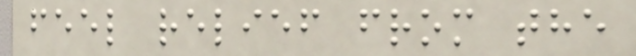feel relief from the
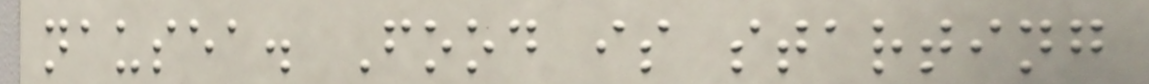nausea. Food is starting
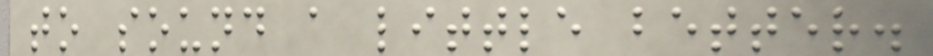to sound a little better.
